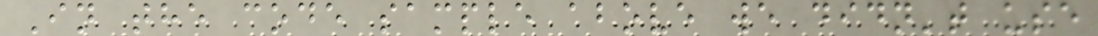In the code sample above we didn't use
